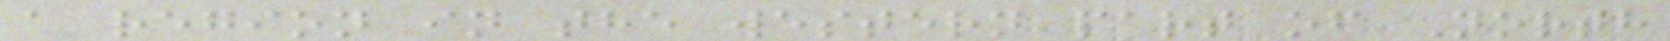a region in the western part of North
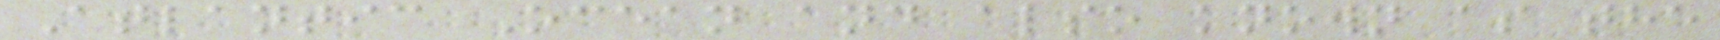Atlantic Ocean and also known as the
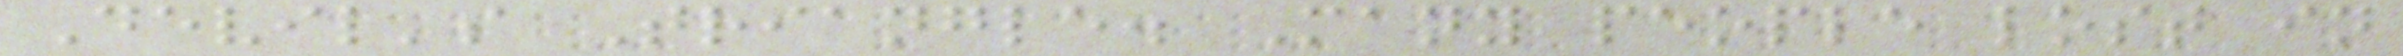Devil's Triangle. Many people lost in
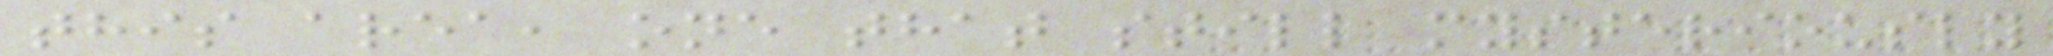this area, one that still mysteriously
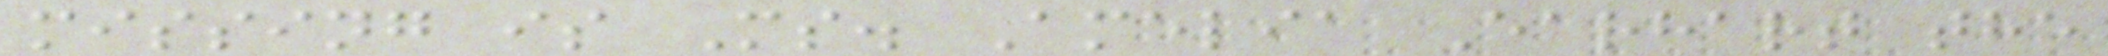missing is Ms. Amelia Earhart the
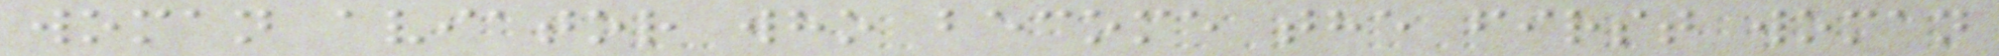woman aviator who become the first woman
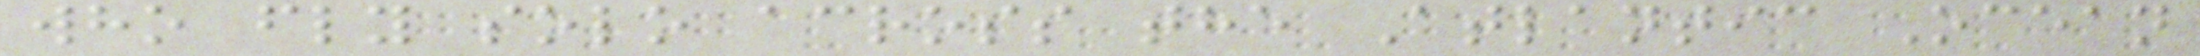who fly solo across the Atlantic Ocean
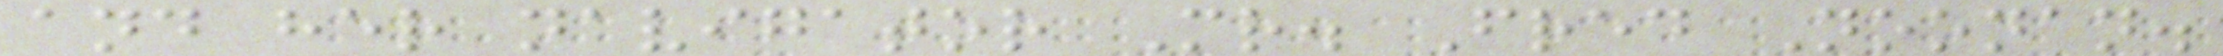and her navigator Mr. Fred Noonan.
